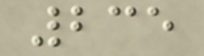235
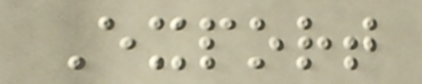Export
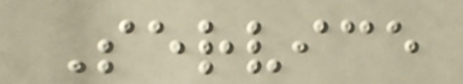Service
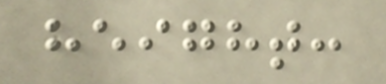height:
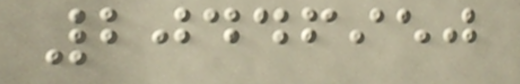20446950
